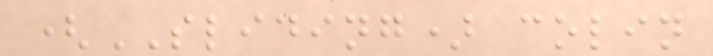(SLIDING) colin
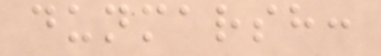dunmarsh:
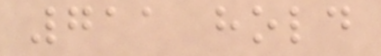711 hold
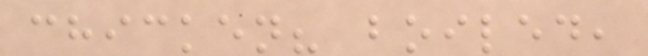chicken? boiled,
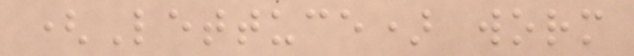(Lettuce) worm
